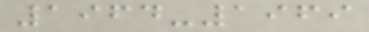1964-1969
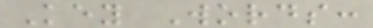Key Words:
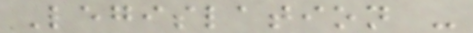Legislation -
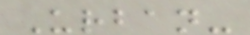Urban-
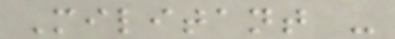Militant -
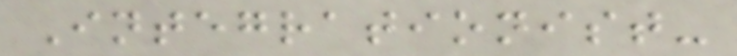Integrationist-
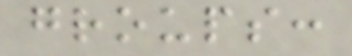groups:
